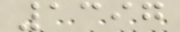1397
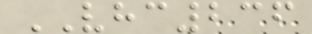VHC236
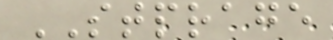STPRAGE
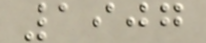1907
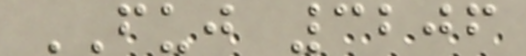FUJ 3206
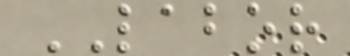LABOR
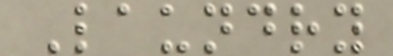Laundry
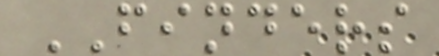FINDERS
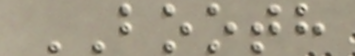BOOTH
